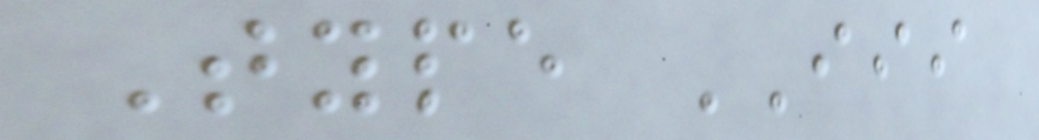Type III
